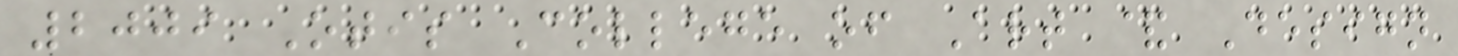2009 Otis College of Art & Design
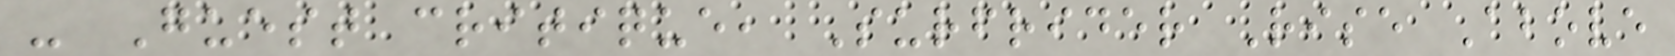- Guest critique, Surfrider Rise Above
